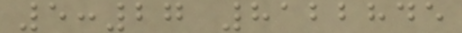5:27 8122845
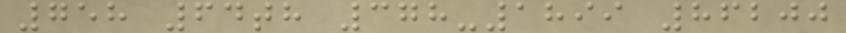758 64th 378-1899 86200
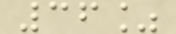36%
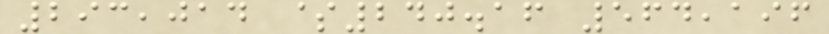293,014 $240.16 564,196
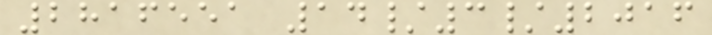2816551 14/3/2016
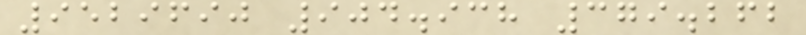9529690 904.938 379.262
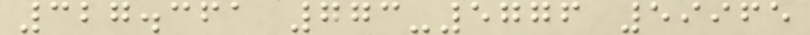327.361 773-5776 59965
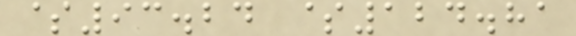$93.24 $124.81
